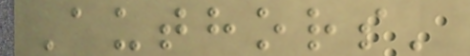Authors'
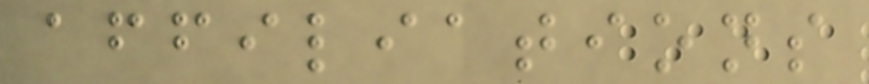affiliations
